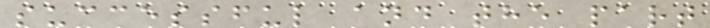successful and the part
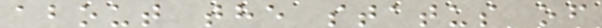about the status of
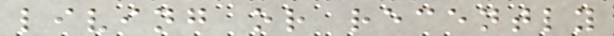living or recently
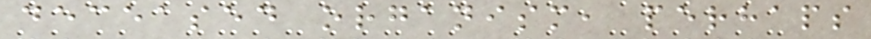deceased organism, perhaps
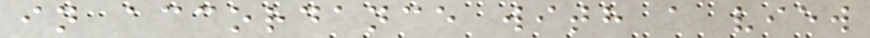in accordance with a view
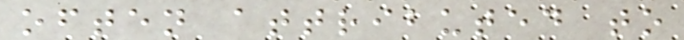often attributed to
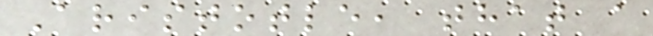Aristotle, that a
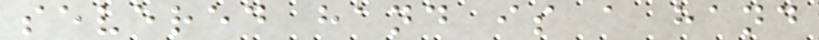severed hand is a hand
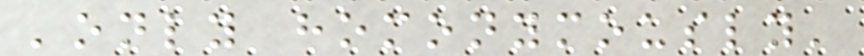'only homonymously'
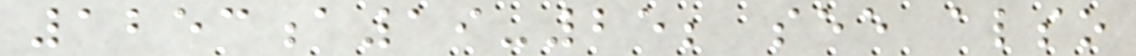1253a19-25; see also
